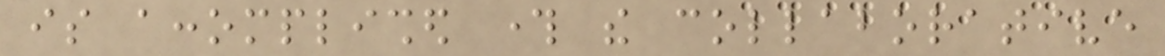is accomplished through the collaborative
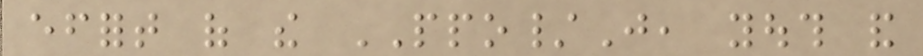effort of the PPO/J, youth and
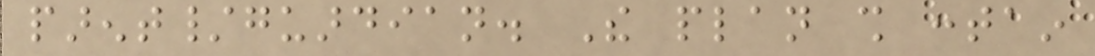parent/guardian. The plan shall contain
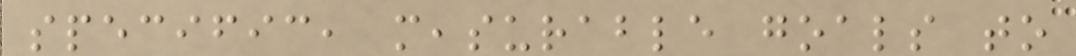specific, measurable goals to
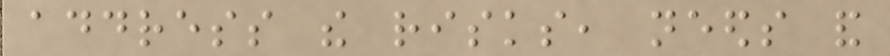address the risks, needs and
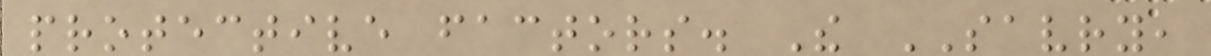protective factors. The SAVRY,
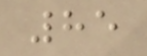85
